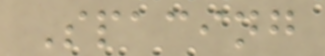Spacing
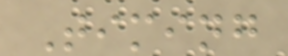Timing
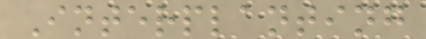Interplanting
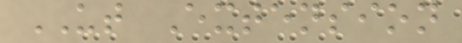UT Extension
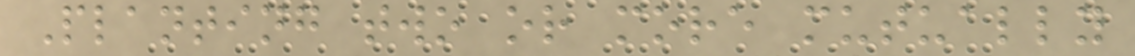Planting two or more mutually
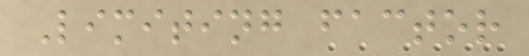Limiting factor
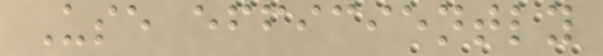Use efficiently
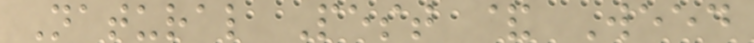Natural Pest & Weed
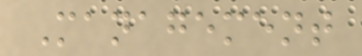Management
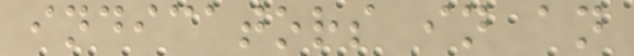indicators in an
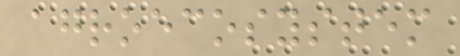agroecosystem
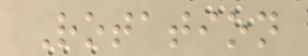Rotation
